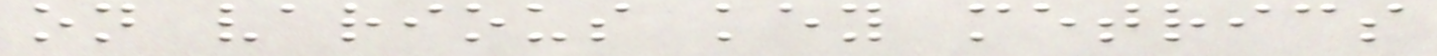on various key metrics
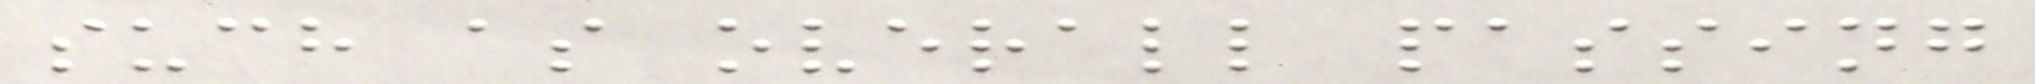such as overall passing
